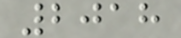2018
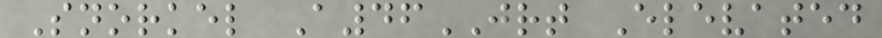Snorkel A46JRT Elevated
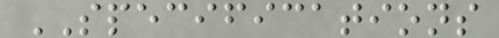SPECIFICATIONS
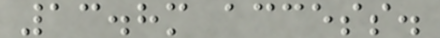13.8m access.
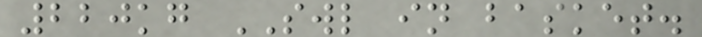220kg SWL in basket.
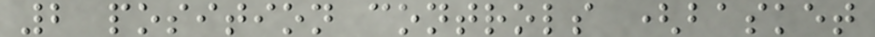2 position controls (basket
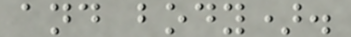and body).
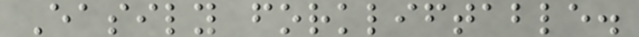Easily forkliftable.
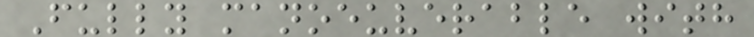Fully manoeuverable with
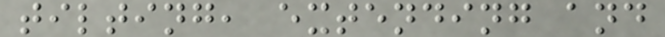tilting, extending and
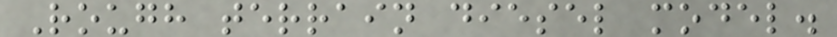Rough terrain diesel model.
